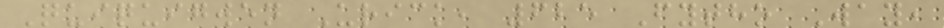Quiquigwen Urick, 625 Fytho Way,
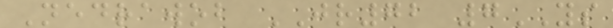Nedrawob JR72 7YS
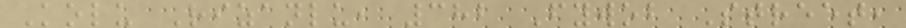Kolu Rizanlu, 382 Fywob Street,
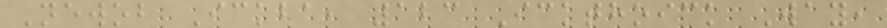Newob Ickba, 123 Ickthoick Way,
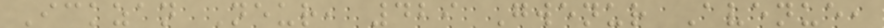Ickzan Neur, 429 Gwenur Avenue,
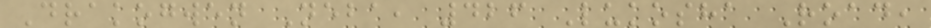Drakogwen Neba, 426 Lukosha Road,
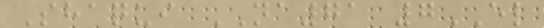Shaqui NA71 7EL
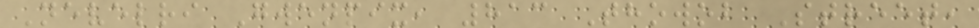Nevelri Gwenpix, 813 Thowob Street,
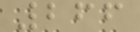266
